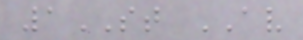1ST AV
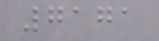7171
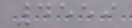4559
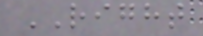RIGHT
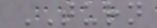TURN
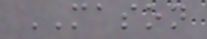MASON
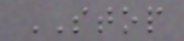STOP
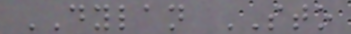DYLAN STO
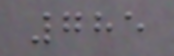785
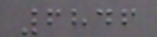6846
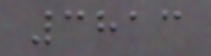3813
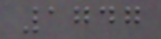1747
